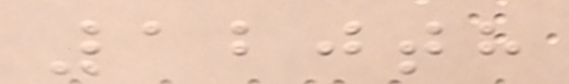120th
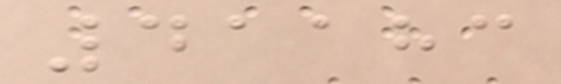41183
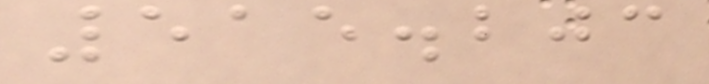515.203
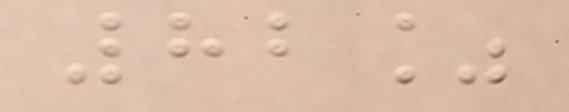82%
